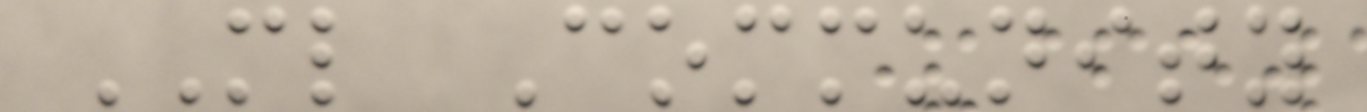ML Community
